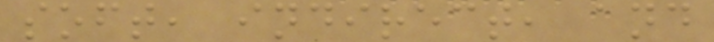soft, indirect, and
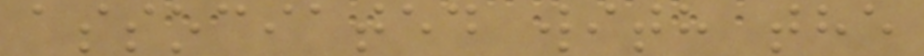associated with the
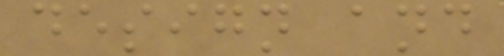design and
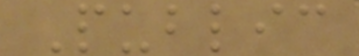Public
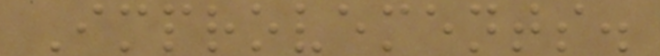Improvements.
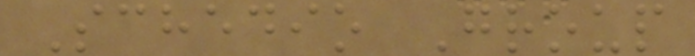Schedio Group
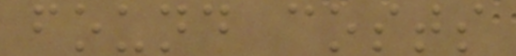found costs
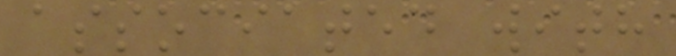associated with
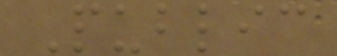Public
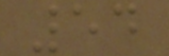54
